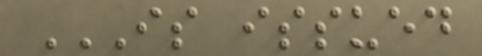IS ISSUED
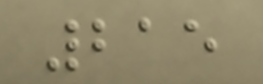215
